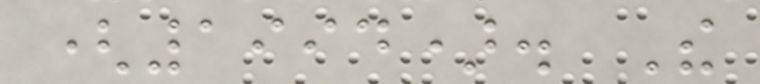(1994). The
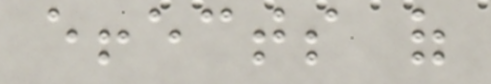effects of
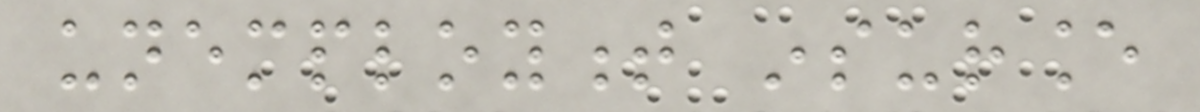unemployment insurance
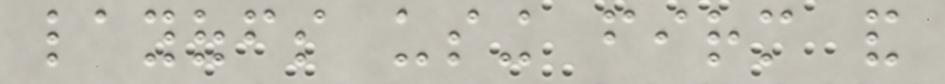layoffs using firm and
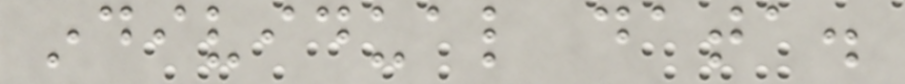individual data.
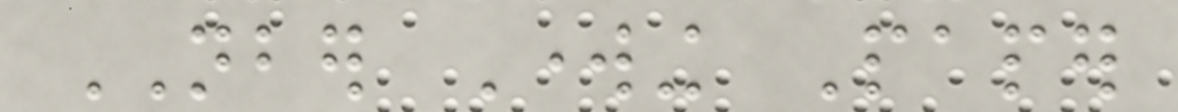NBER Working Paper
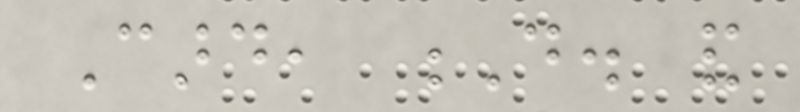Card, D. and
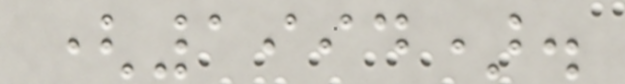(1994).
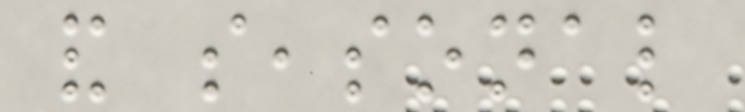and seasonal
